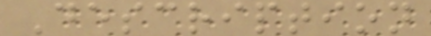Description
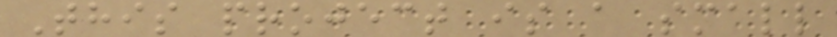This project is a small
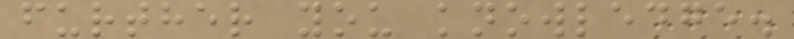further you knowledge.
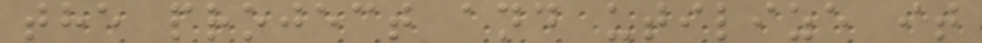the project and utilize it
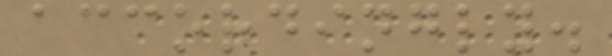accordingly.
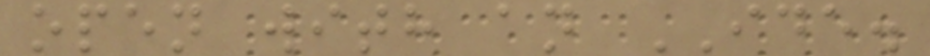open with an IDE.
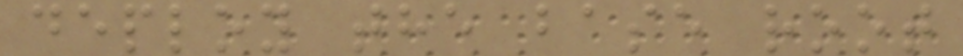deploy the base root
